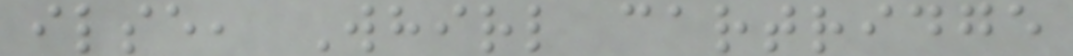ilse, Whirl cartridge
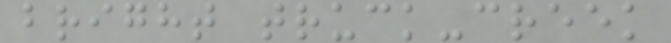bright truck-creek
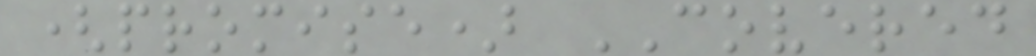(promise) COVERED
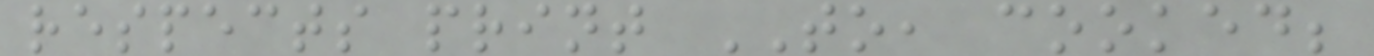respects print TO, cooked;
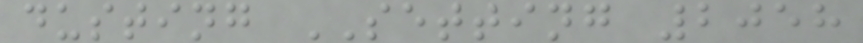dusting SETTING 2058
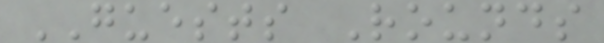GUESTS Rounds
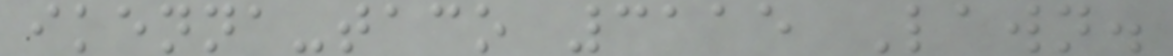ikenna-taco 3115 Lawn.
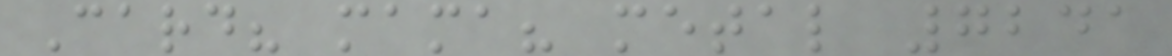Card? mama? metal 7241
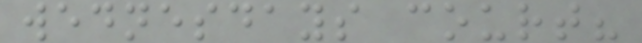wednesdays court?
